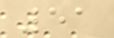51
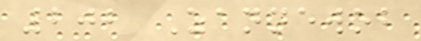202 Zannewob
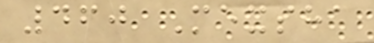460 Mexsha
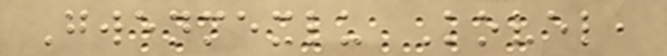Gwenmexlu Kovel,
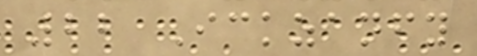22 Ickzanfy
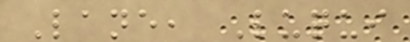Lane, Luqui
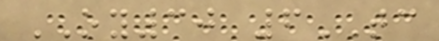OY30 6TC
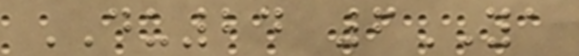DU24 6YA
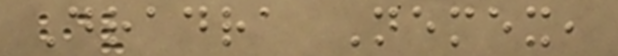Dradra Nemex,
